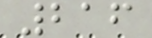216
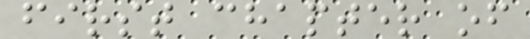first chapter of
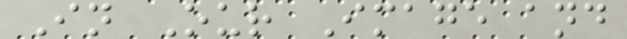In Our Image and
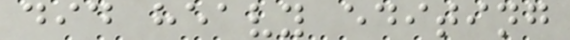did heavy editing
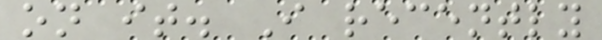on it. I recently
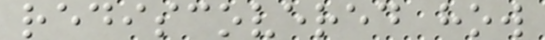rediscovered how
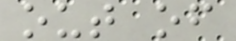out of
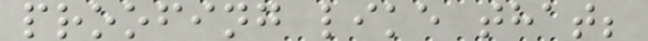proofing like that;
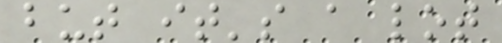but it's a lot
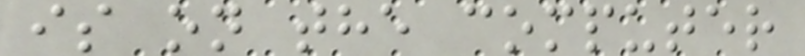is on the computer
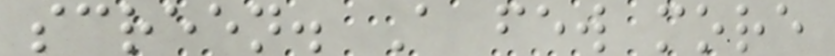screen. A few more
